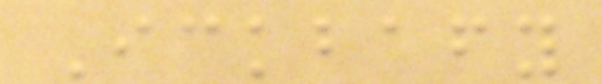Ickbafy
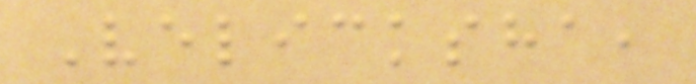Velicksha,
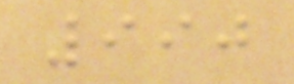990
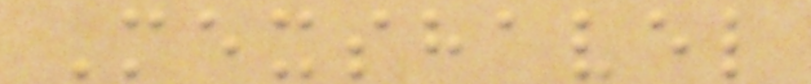Mexshavel
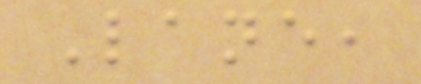Lane,
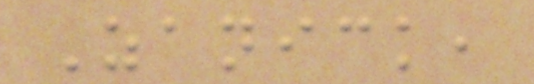Zanick,
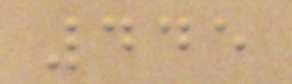445
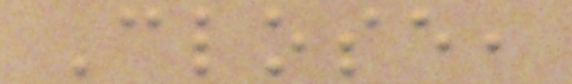Close,
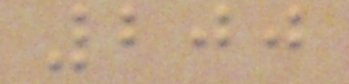200
